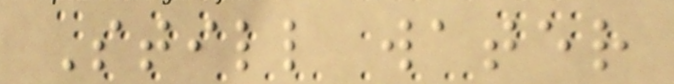Still water
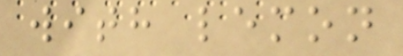with lemon
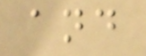and
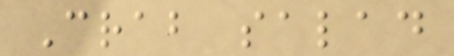Crab salad
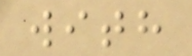with
